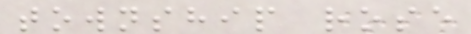township rose
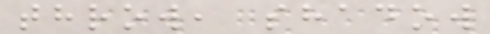throw, shadow
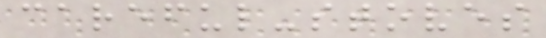careful-stoves
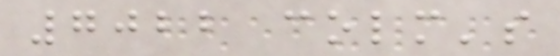7022 colm's
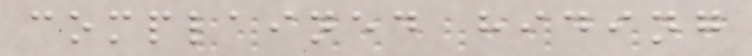complained hiding
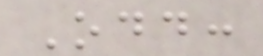Odd:
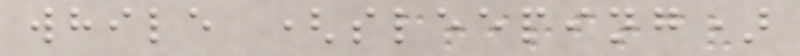while (sleeping)
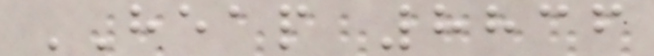HEAP 8836
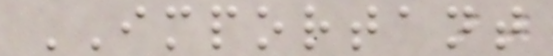IMPORTANT
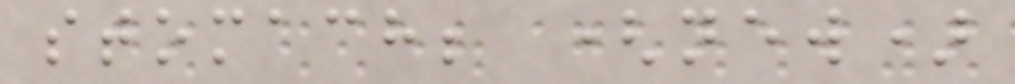stomach; (new)
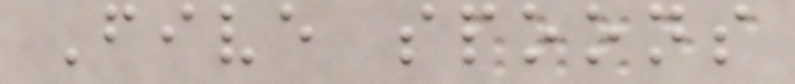Five spoons
